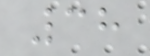38
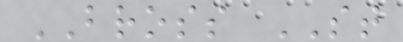BROSS ST
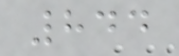844
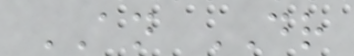AN DR
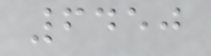6450
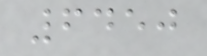6450
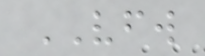VFW
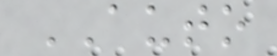AUTO
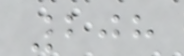208
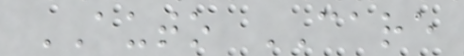AUTO CARE
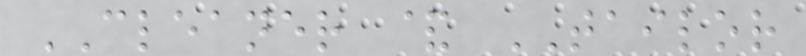CLEANER & TAILOR
